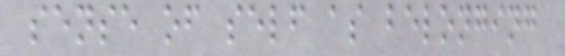sense of self as belonging
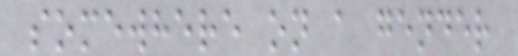somewhere on a gender
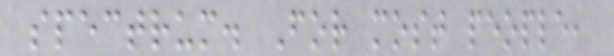spectrum. For most people,
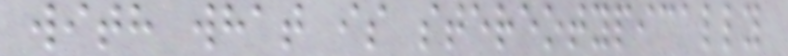with what is stereotypically
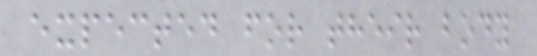expected for their body
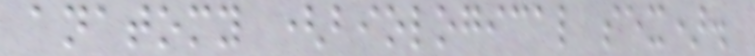anatomy (biological sex).
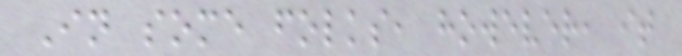In some folks, however, it
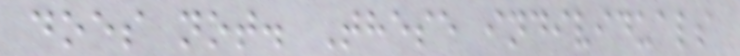does not. These individuals
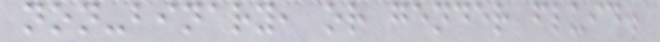non-binary, or gender fluid.
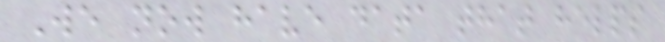We now have data that helps
